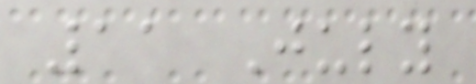11 July
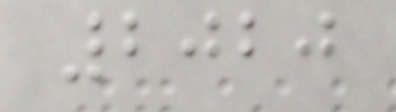2020
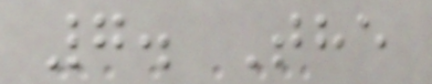7. The
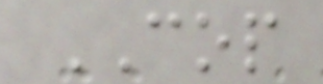COP
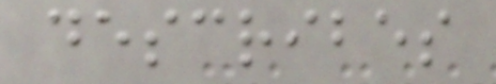describes
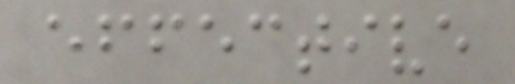effective
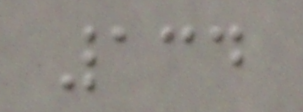134
